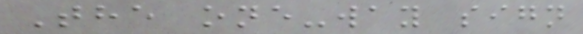The one-way sign
